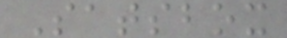Satsbox
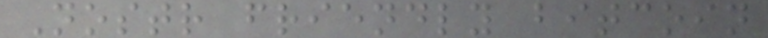Nostr friendly bitcoin
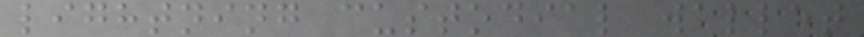lightning custodial wallet
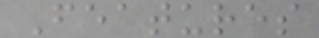Features
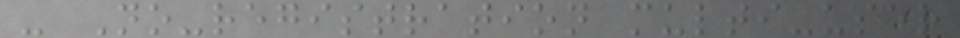- No-registration multi-user
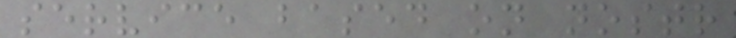service based on nostr
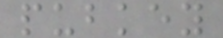pubkey
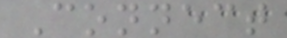Connect
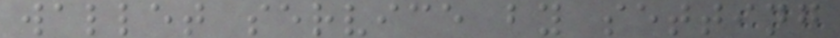wallet service by setting
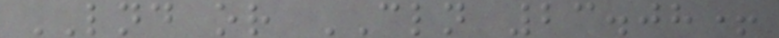LND or CLN 23.08+
